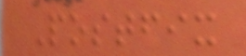Postfix
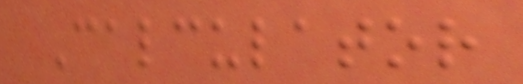Calculator
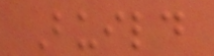Build
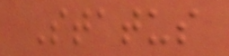Status
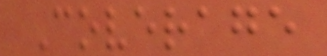Coverage
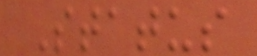Status
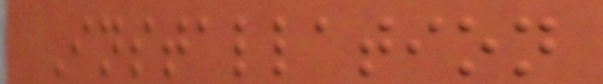Installation
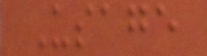Usage
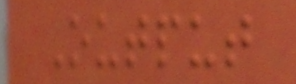Output
